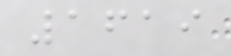1619
